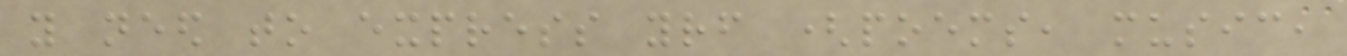you need to express yourself (poems, music,
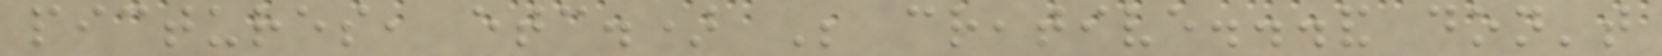pictures, etc.) Be creative...and don't
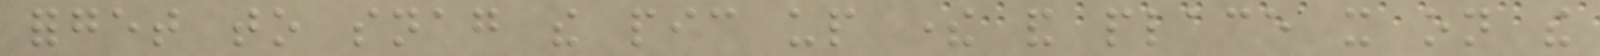forget to snag the pic up there and place it on the
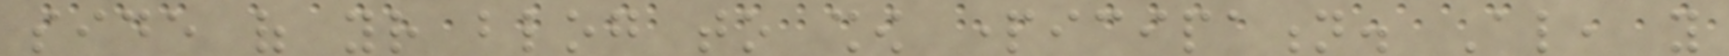side of your blog to show participation. Also, you
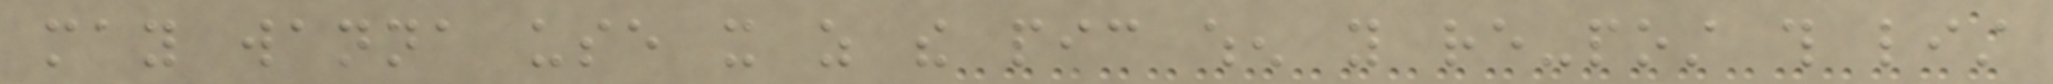may wanna use it as the pic when you re-post this list
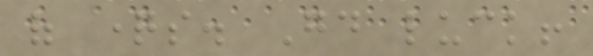of questions. Good luck!
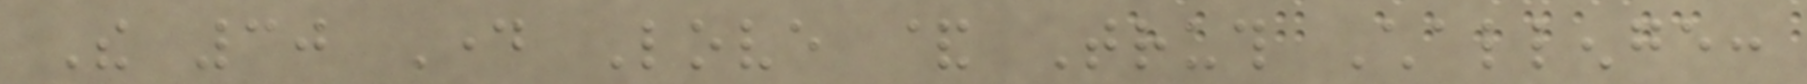The 30 Day Love & Truth Challenge:
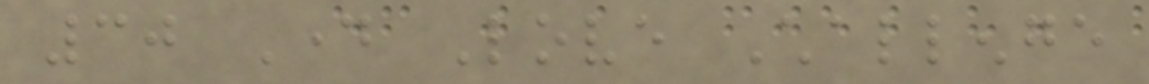30 Day Love Challenge
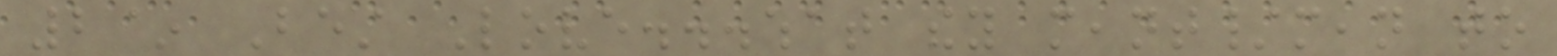2~ Best Love...what they meant/mean to
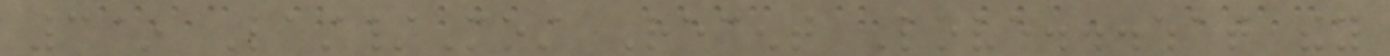3~ Last/Most Recent Love...what they
